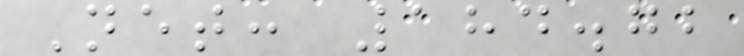Net: 184.72
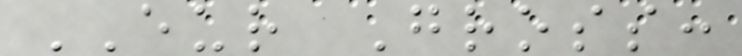EUR Gross:
